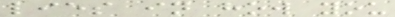lies in how you
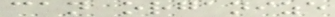can organize
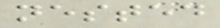nested
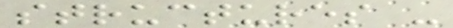structures -
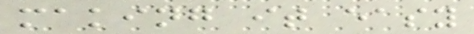making it easy
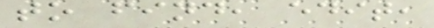to find, edit,
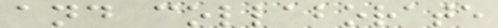and collaborate
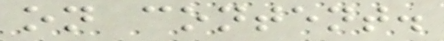on content.
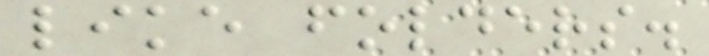like folders.
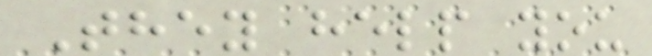They help you
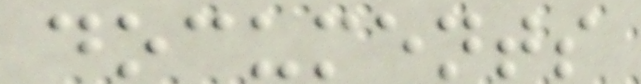documents
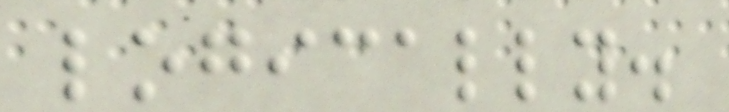logically.
